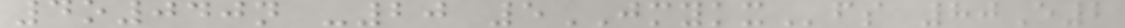4o040n -20 5JMYKXfs 80E2
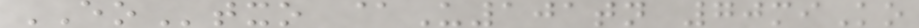EOtxo @U101tn 70miKo
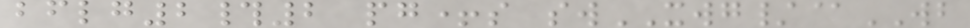bflg2#2 pg+s swXWG/@WB
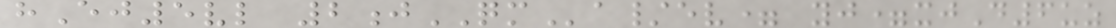hEj5vl 2jQMa/ev= yj=xjD6uz
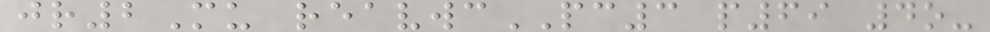jr2Mu reavwcPC3 p69 4o-
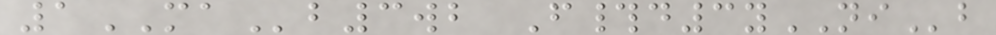1MAb3wb F#d3yNIb
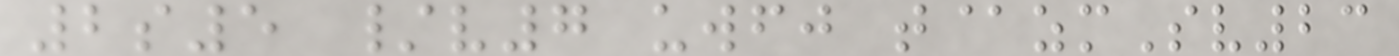2s5 /v7 uwfj t@zmSv23
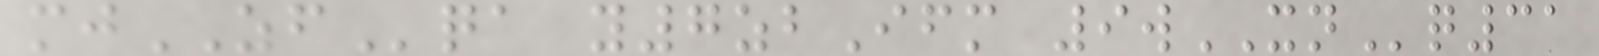mjZFqa y7zbIfm 9wXNq31
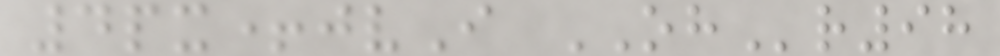4px+jvI OHr98
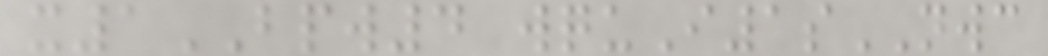x1BPW4 wquI1sNWC
